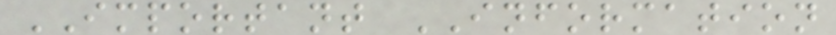IMPORTANT INFORMATION
